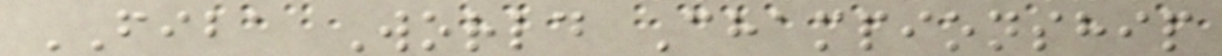FIBA World Championship
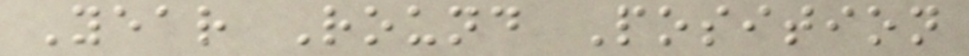Year Round Position
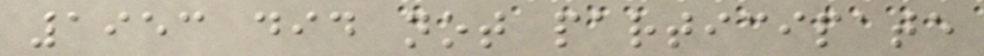1953 did not participate
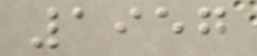1957
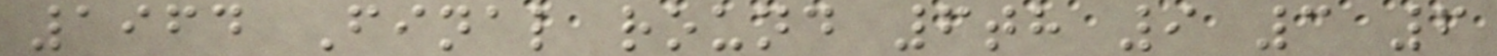1964 Final round 6th 9 3 6
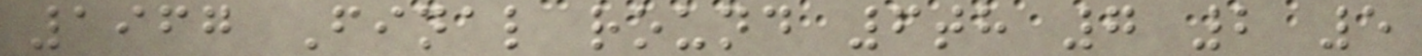1967 Final round 6th 7 2 5
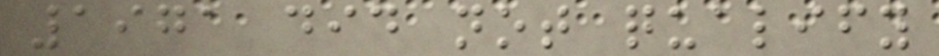1971 did not qualify
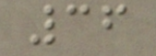36
